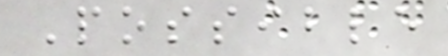Possible
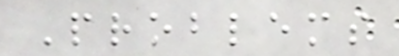Problems
